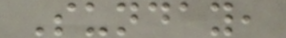Sunday,
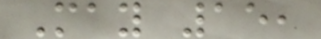May 15,
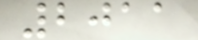2011
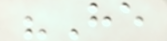"He
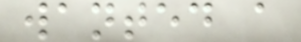wanted a
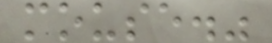mouse."
